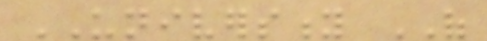UNIVERSITY OF
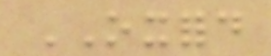OXFORD
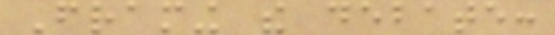Framing the debate:
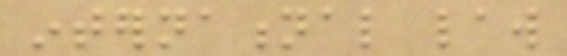international law
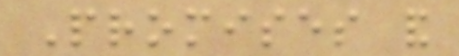Promises and
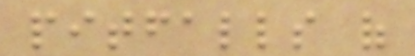pitfalls of
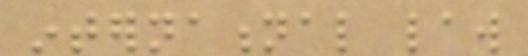international law
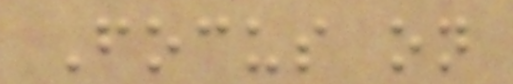Focus on
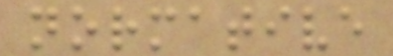normative
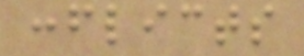conflicts
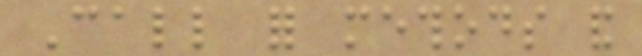Call for methods and
